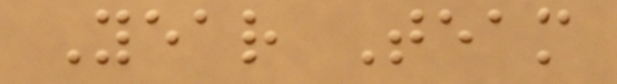Year Team
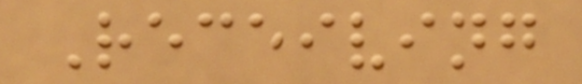Receiving
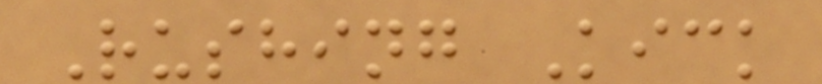Rushing Kick
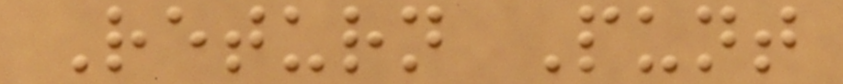Return Punt
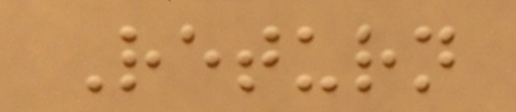Return
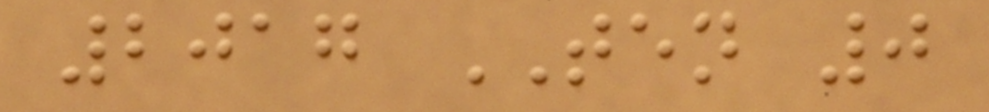2017 TEN 0
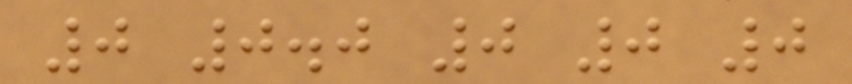0 0.0 0 0 0
